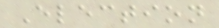Election
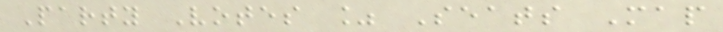Party Votes % Seats Map
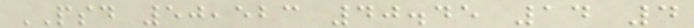PSD 50,523 40.45 14 4
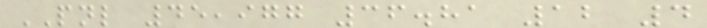PNL 45,977 36.81 12 4
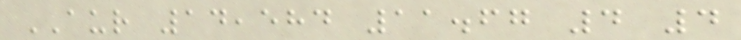AUR 14,584 11.67 4 4
